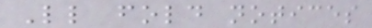Ll fold notices
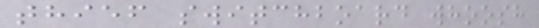thief switchboard whoosh
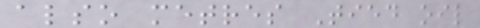also metres Tied oil
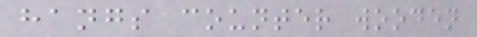hangs counter wooden
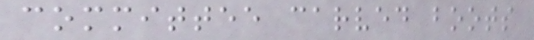committee carved boots
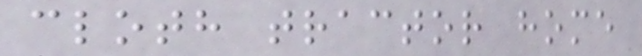cloth tractor home
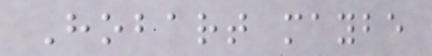Hobart maybe
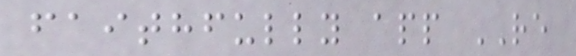faithfully app RE
